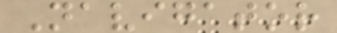Navigator
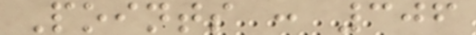Points : 306
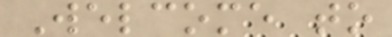Welcome to
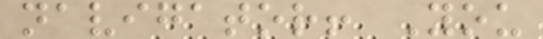navigator! You
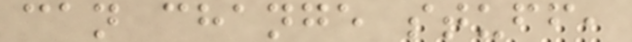can change stuff,
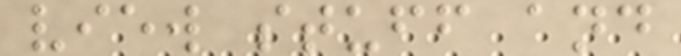view stuff and
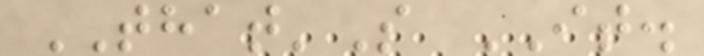THAT'S IT.
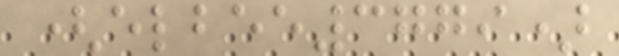(elbee3779)
